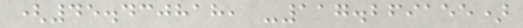(45.430818, -117.269155)
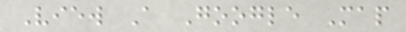View A Google Map
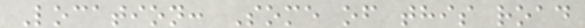Location: Some of this road
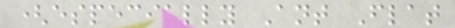(especially Ant Flat
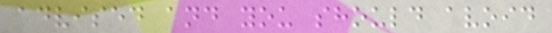advised and you should avoid
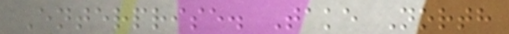Enterprise. Take North
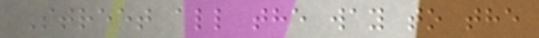Street all the way to the
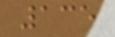135
